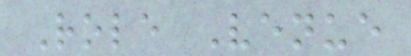Role Venue
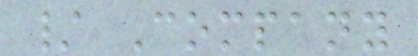/ Company
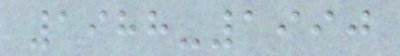1988-1990
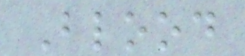Blood
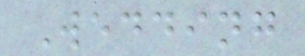Wedding
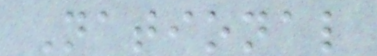National
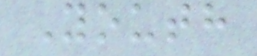Youth
